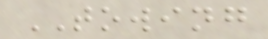TOWING
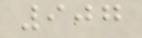907
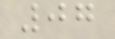07
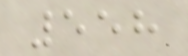558
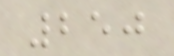250
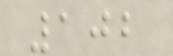102
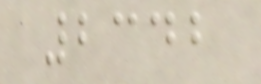2342
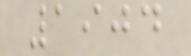1904
